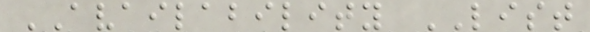AVAILABILITY LIST
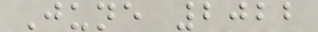June 2022
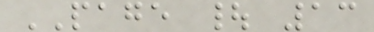PAGE | 13
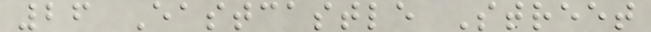26 Eastcastle Street
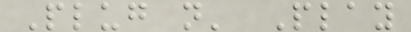Plug n' Play
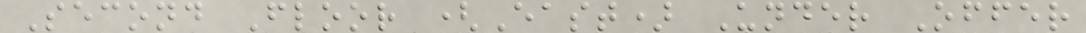Second Floor (East) Under Offer
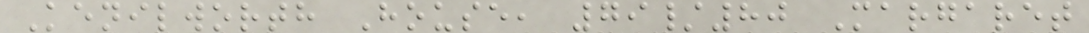Kenilworth House, 79/80 Margaret
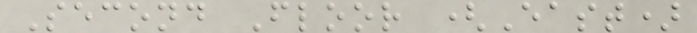Second Floor (East)
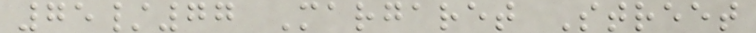75/77 Margaret Street
